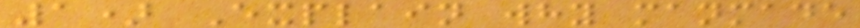1) Explain why manmade
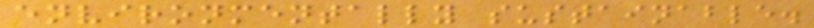environmentally sustainable.
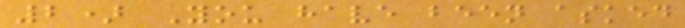2) You have been asked
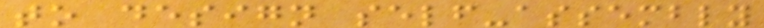to design self-assembly
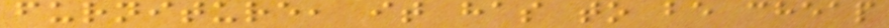furniture, it has to be cheap
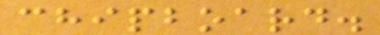chipboard.
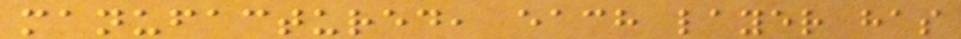manufactured, each layer has
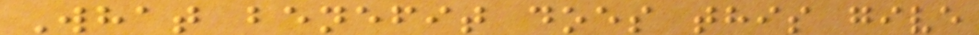What benefit does this give
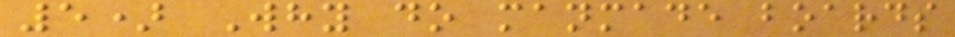5) Why do manmade boards
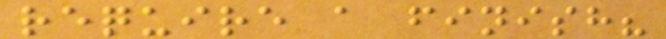require a finish?
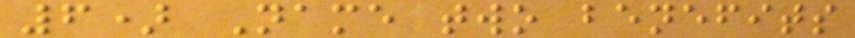6) Name two benefits
